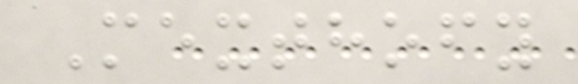Mexthofy
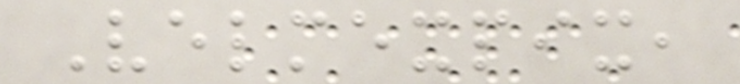Velmexpix,
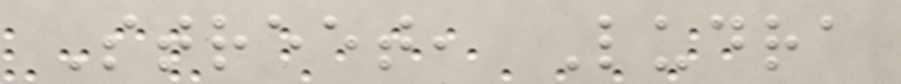Street, Ludra
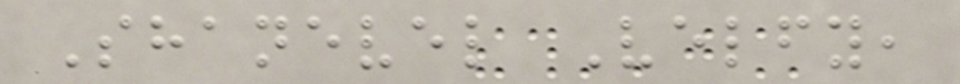Shanevel Velfy,
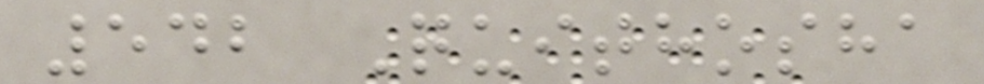542 Quithosha
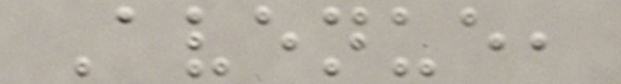Avenue,
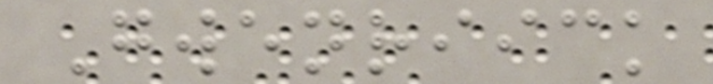Gwenriick
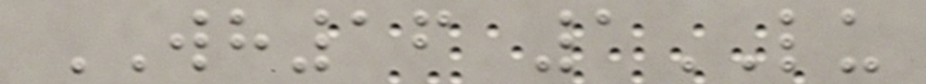WH16 1LU
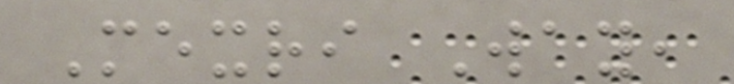Mexri Way,
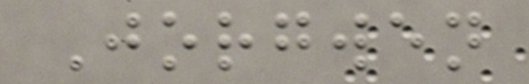Jorgwen
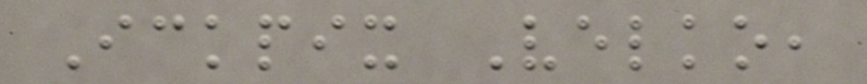Ickpix Velko,
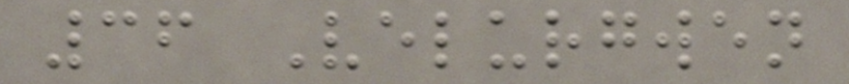36 Velurgwen
